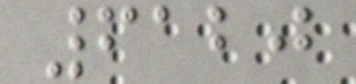6120
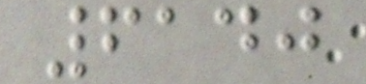6140
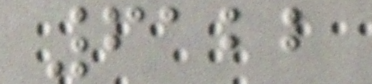6122
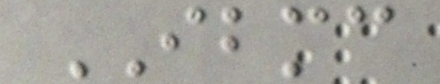IBMC
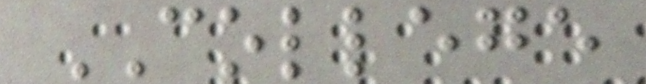COLLEGE
